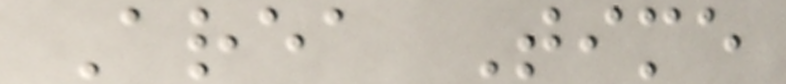Area Time
